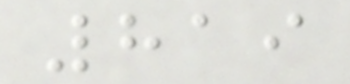819
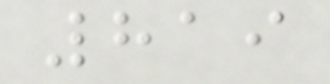819
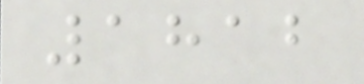1812
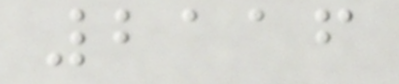2116
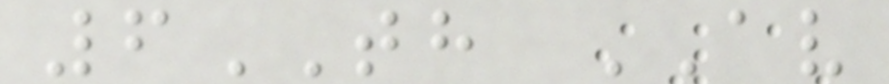6TH AV
